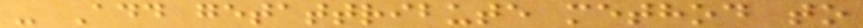- Add getattribute method to
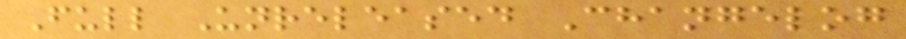Full Unreleased Changelog
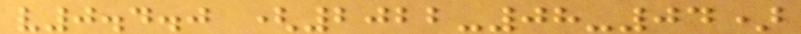v0.4.0 (2022-08-04)
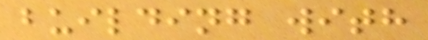building with
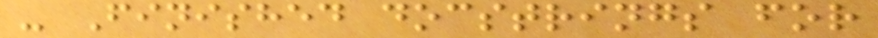- Finished docstrings for
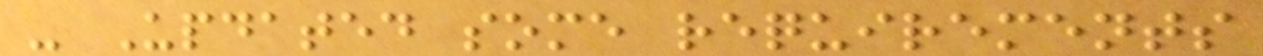- Updated some requirements
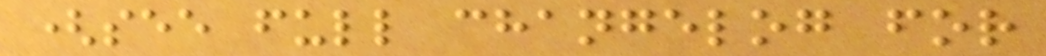(see full changelog for
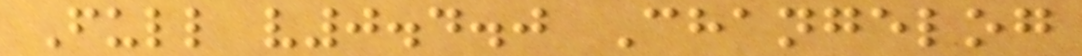Full v0.4.0 Changelog
